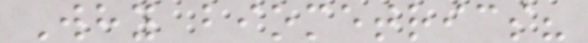Why biometrics?
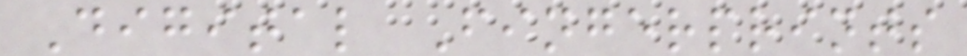Digital Fingerprints
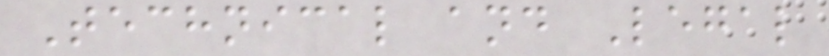Technical and Legal
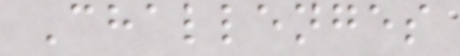Challenges
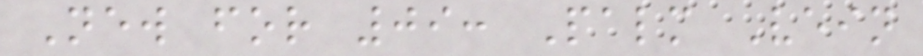New for 09: Palm Vein
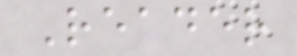Reader
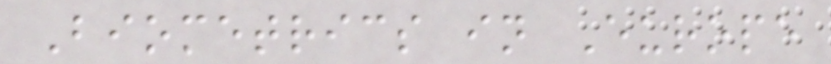Biometrics in Europe
